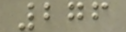276
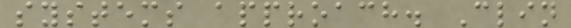systems approach. Clin
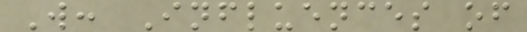W: Influences of
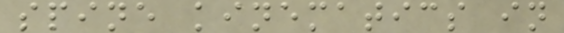spine kinematics in
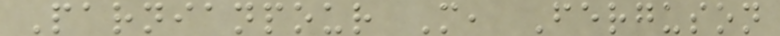Parnianpour M, Ferguson
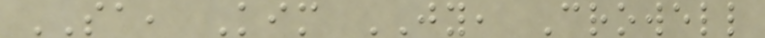SA, Kim JY, Crowell
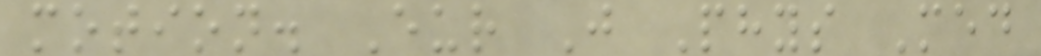motion. Eur J Phys Med
